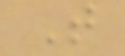T
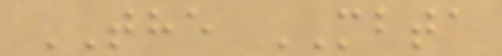THE MBTA
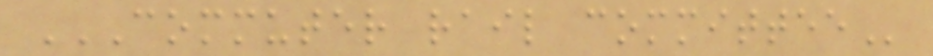COMMUTER RAIL COMMITTEE
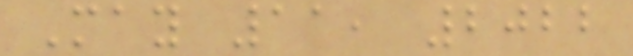May 11, 2022
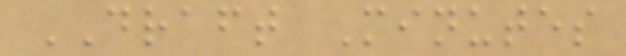DRAFT Minutes
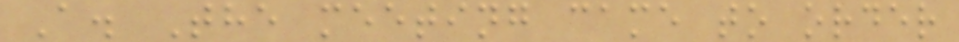A. The meeting came to order
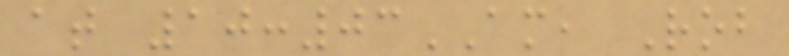at 10:03AM, Rob
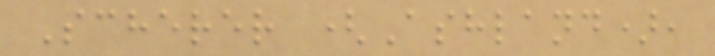Scherer (Ashland),
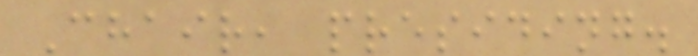Chair, presiding.
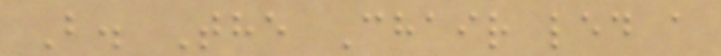B. The Chair led a
